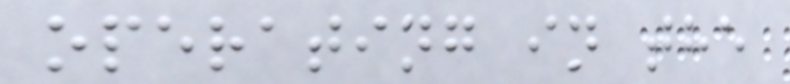operating in the
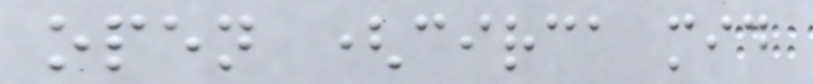open (circa mid
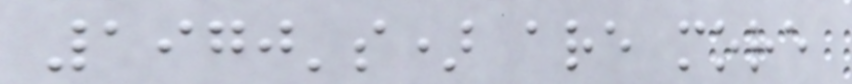1970's) are more
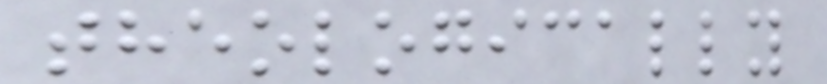theologically
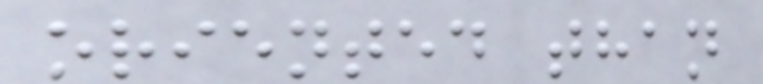oriented than
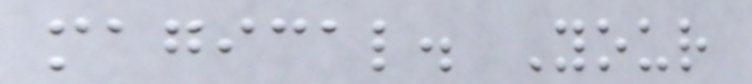magical. Your
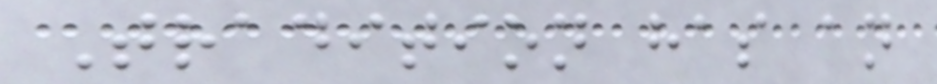Tradition has an
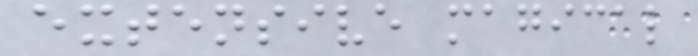extensive magical
